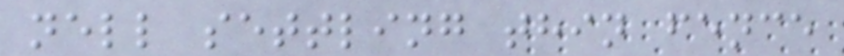nell settling thin fence
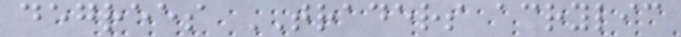degrees TRADERS acrylic
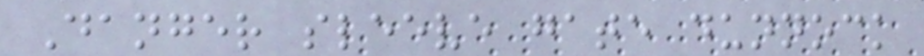Danger sleeve gate dunnock
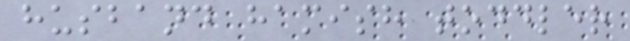husband hamish toddler
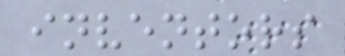inventors
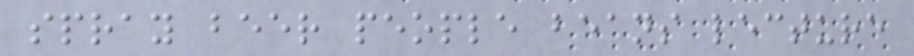spray beer people beans lecture
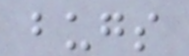bugs
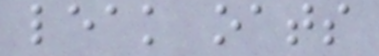leak oats
